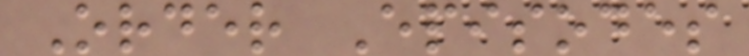Order Episodes
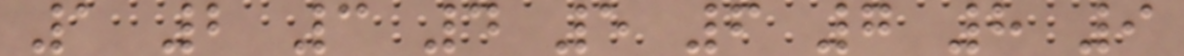1 2 3 4 5 6 7 8 9
